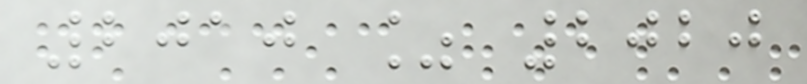2010 % 2020
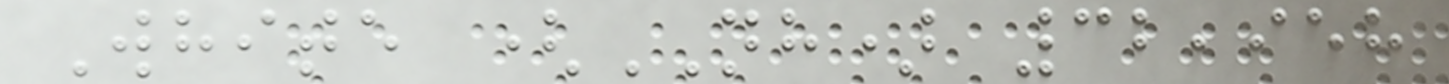White (NH) 32,958
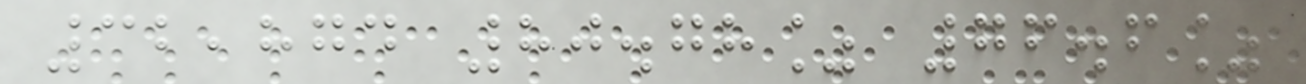32,874 80.78% 76.6%
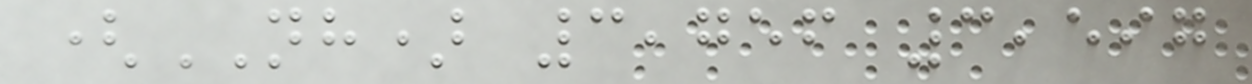(NH) 3,756 3,597
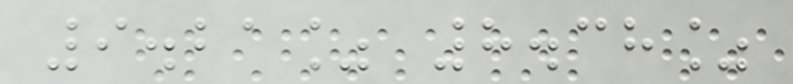9.21% 8.38%
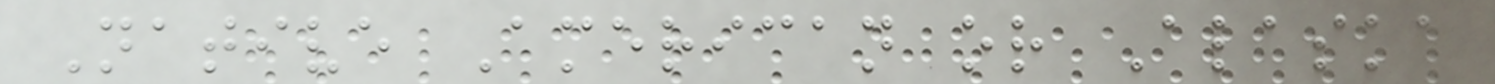Native American or Alaska
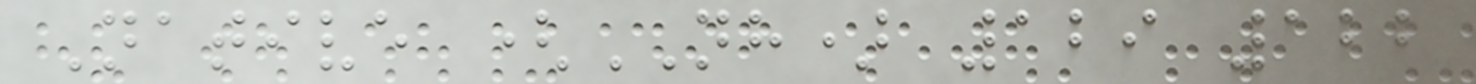Native (NH) 129 122
